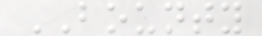BOUNTY
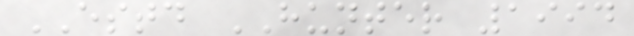ESTD HUNTER 1994
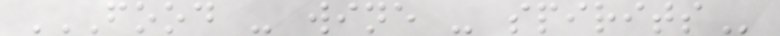FOOD - WINE - SPIRITS
